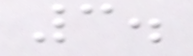3.
